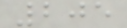205
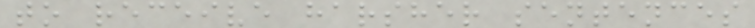to receive harsher sentences
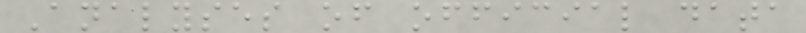Analyses of official data
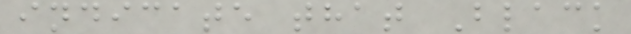indicate that Black
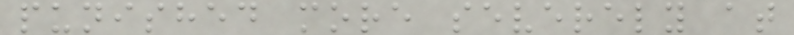punished more severely at
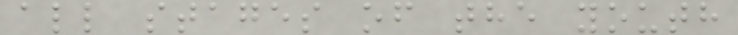all stages of the youth
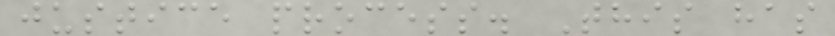justice process. This has
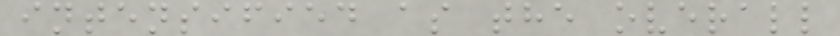intensified as the overall
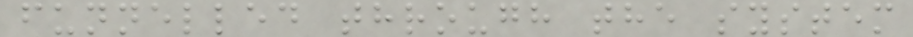funnelled through the system
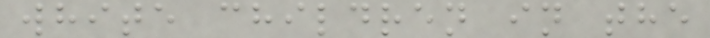white children in the
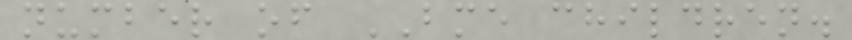number of BME children.
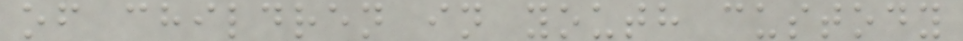of children in youth custody
